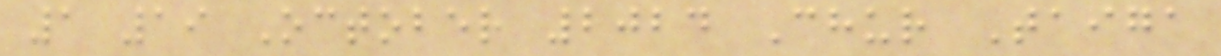1 19 October 2024 Chur Taiga
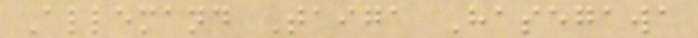Allemand Taiga Hasegawa
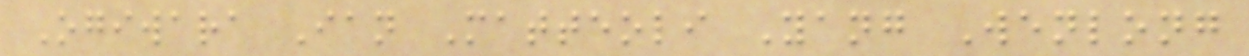Ogiwara Ian Matteoli Yang Wenlong
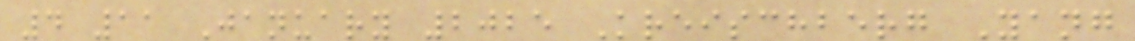4 11 January 2025 Kreischberg Yang
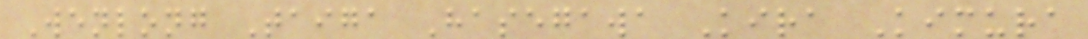Wenlong Taiga Hasegawa Kira Kimura
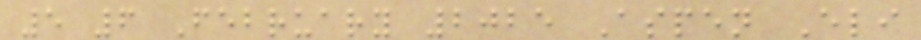5 6 February 2025 Aspen Eli
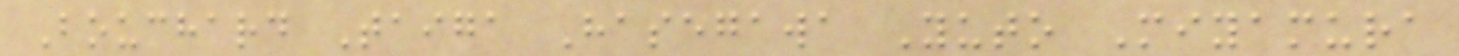Bouchard Taiga Hasegawa Yuto Miyamura
